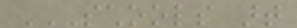SCHOOLS ART
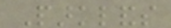Parklands
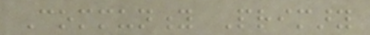Community Primary
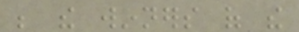be the winners of the
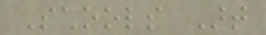Schools Art
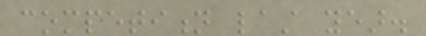competition last year.
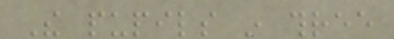The pupils in three
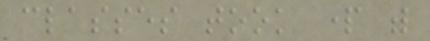classes took part with
